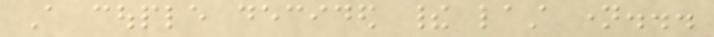A couple decided their last name...
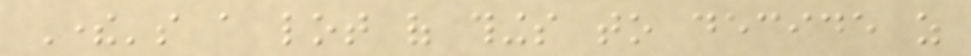There's a lot of things to decide as
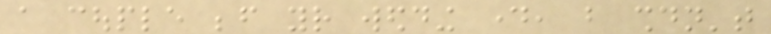a couple before your wedding day, but shouldn't
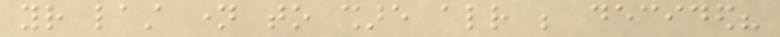your last name to share already be decided?
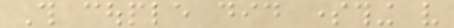This couple did something very
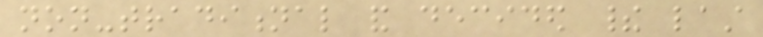non-traditional and decided their last
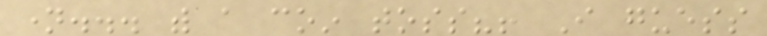name... with a coin toss?! I guess
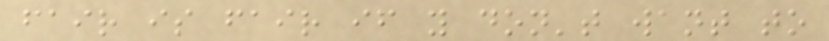fair is fair if you don't want to
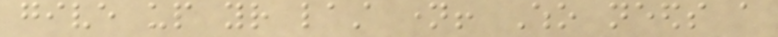give up your last name! Who needs a
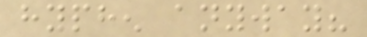hyphen anyway?
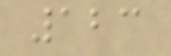123
